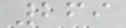269
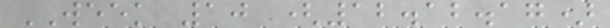WEEK 10 (12.12.17)
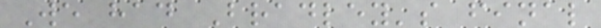We had Bradley's final
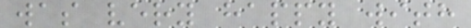was very happy with
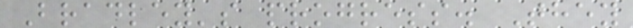Bradley's progress. They
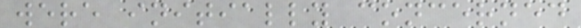were initially concerned
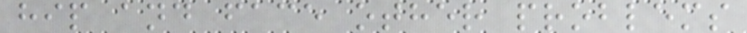hip and face other problems
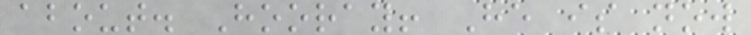about. Hooray! He is now
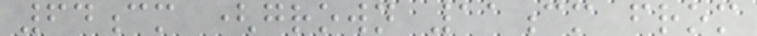64cm (grown 11cm from
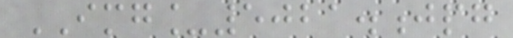IMG_5021.jpg
